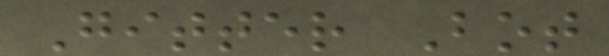Gitter Bot
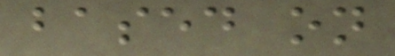based on
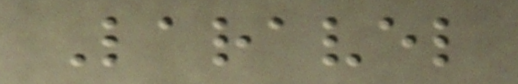Laravel
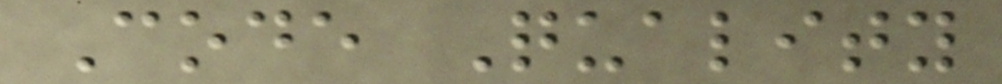Code Quality
